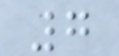7
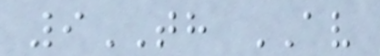9TH AV
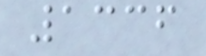1336
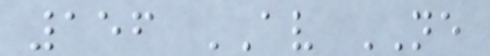156 AV NE
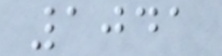1041
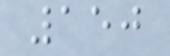150
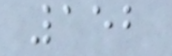152
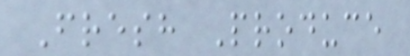Fresh Produce
